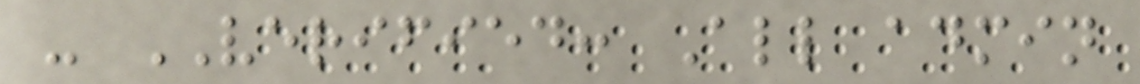- VERIFIED: All admin
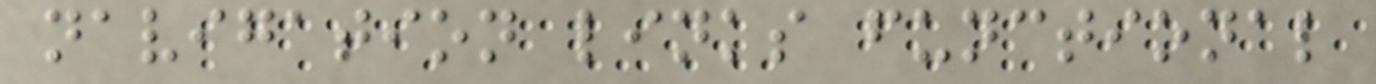navigation links functional
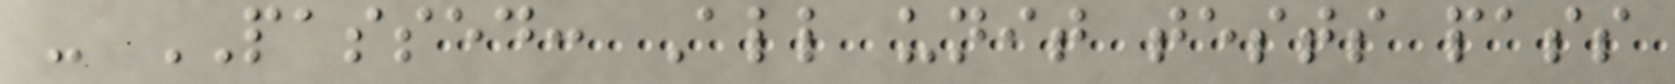- PASSED: All unit tests pass
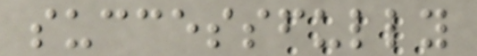successfully
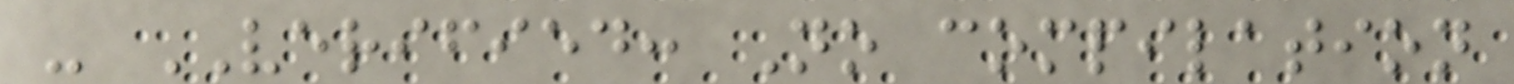- VERIFIED: No compilation
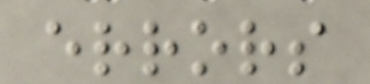errors
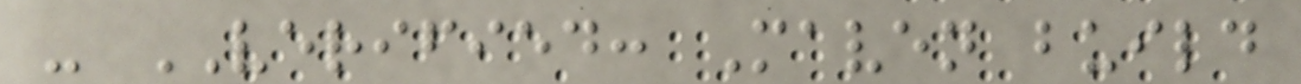- VERIFIED: Maven build
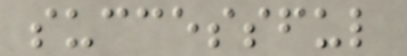successful
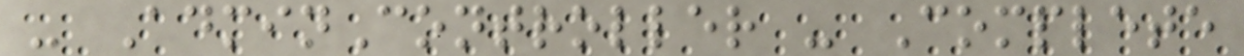- AdminController - Complete
